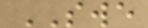SWE
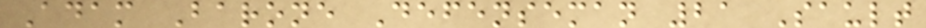Adam Barone Defenseman 21 Sault
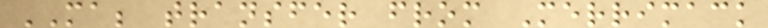MA; transfer from Merrimack
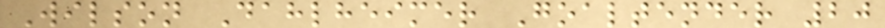Wilson Dahlheimer Goaltender 20
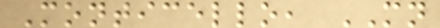Monticello, MN
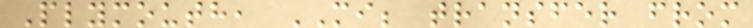Plymouth, MI; transfer from
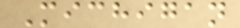Michigan
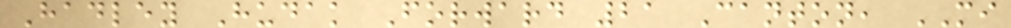Hadley Hudak Forward 21 Canton, MI
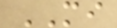MI
